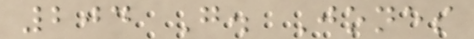204 G. Jones
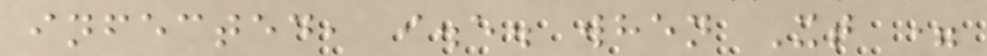infected, i.e. when Xt =
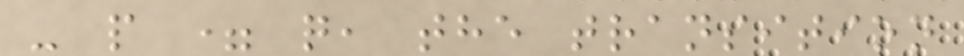- p = q, the transition
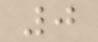0
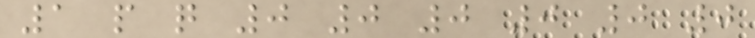1 p q 0 0 0 0 0 0
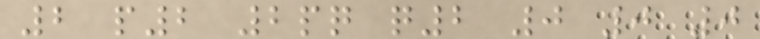2 p2 2pq q2 0 0 0
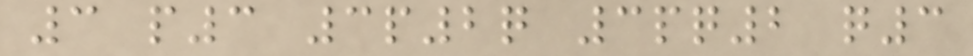3 p3 3p2q 3pq2 q3
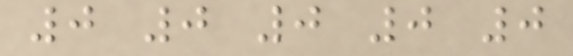0 0 0 0 0
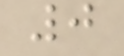0
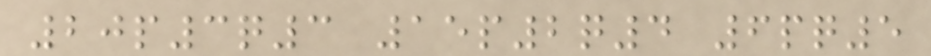20p3q3 15p2q4 6pq5
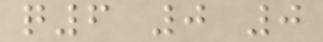q6 0 0
